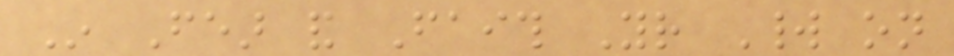In Fear and Faith Your World on
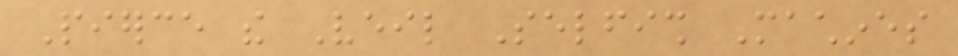Pierce the Veil Selfish Machines
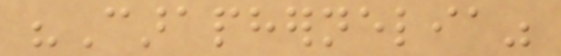"Caraphernelia"
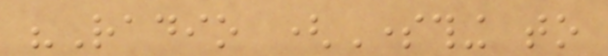"Radio (Something to
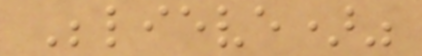Believe)"
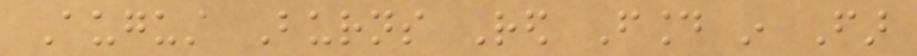August Burns Red Found in Far
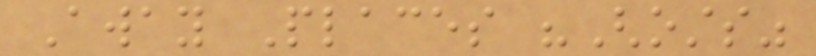Away Places "Ghosts"
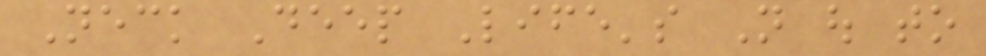Neck Deep Life's Not out to
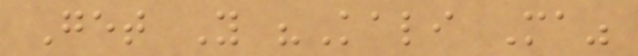Get You "Kali Ma"
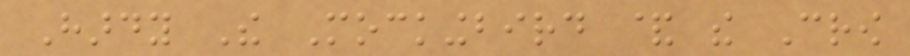Hardy The Mockingbird & the Crow
